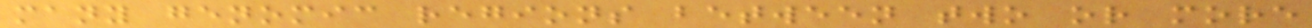many genomic regions between two or more
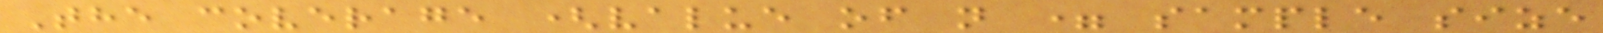The coverage (value of n = sample size
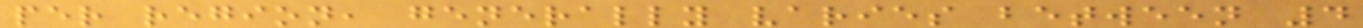per region, generally varies between 4
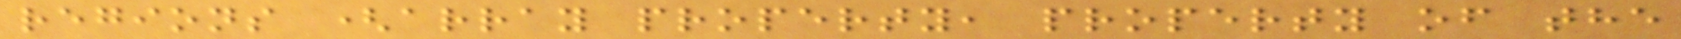regions (array property, property of the
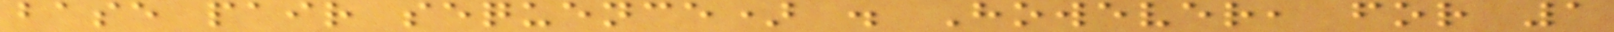base pair sequence) . However, for 1
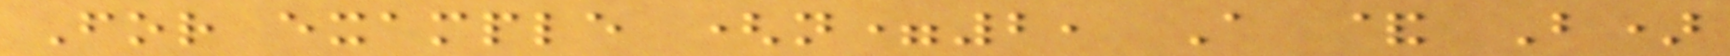For example (n=2, A & B)
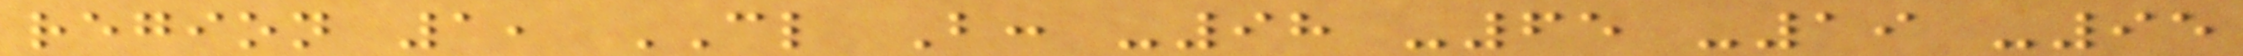region 1, CL B: -98 -65 -19 -95
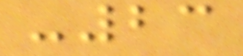-23
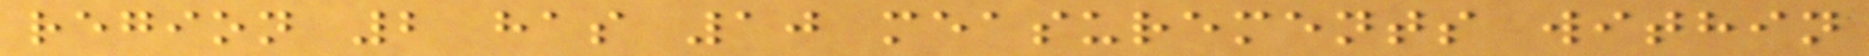region 2 has 10 measurements within
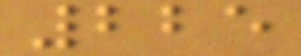225
